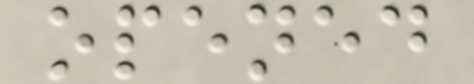opened
